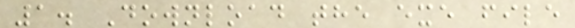1. Download the exe file
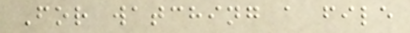For watching a file
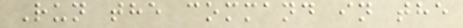Run the command in the
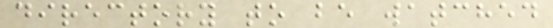directory to be watched
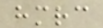hmrc
